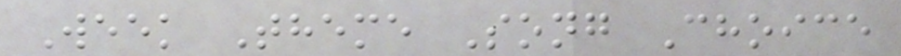Week Theme Song Choice
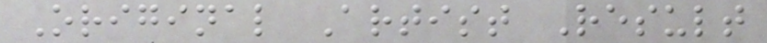Original Artist Result
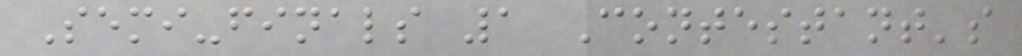Semi-finals 1 Contestant's
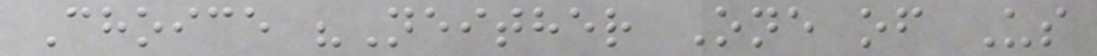Choice "Neither One of Us
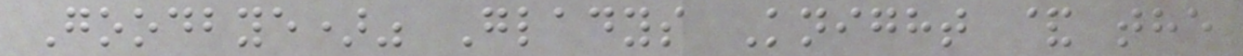Goodbye)" Gladys Knight & the
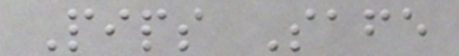Pips Safe
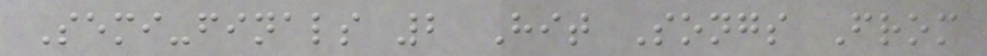Semi-finals 2 Hit Songs From
